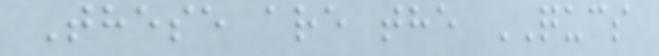These are the QUCS
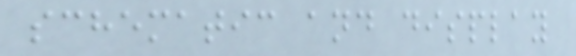schematic and display
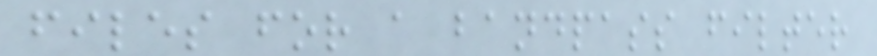files for a bandpass filter
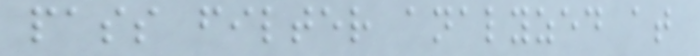pass filter analyzed at
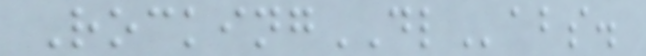RockingDLabs.
